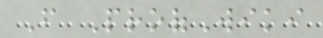From ProofWiki
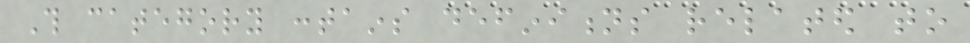This category contains definitions related to
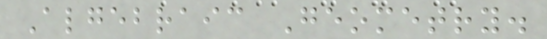Algebraic Geometry.
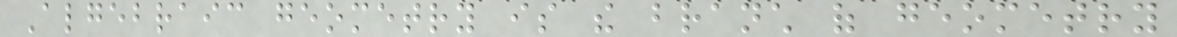Algebraic geometry is the branch of geometry
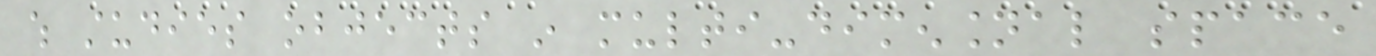which studies objects in multi-dimensional space
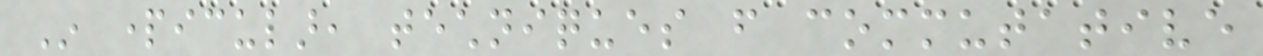In particular, techniques from commutative
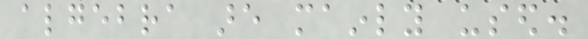algebra are mainly used.
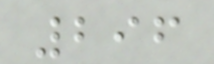296
